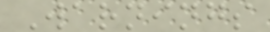Warnings
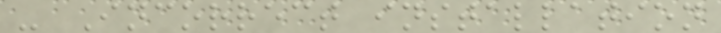- Incorrect installation
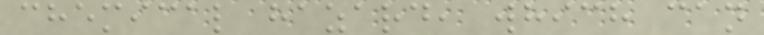chemical hazard, which can
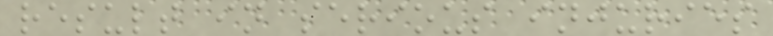result in serious injuries
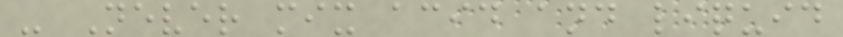- Never mix acid and liquid
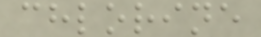chlorine
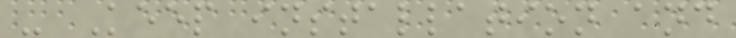- Keep installation and
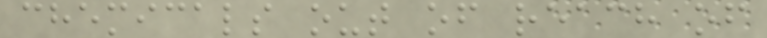chemicals out of reach of
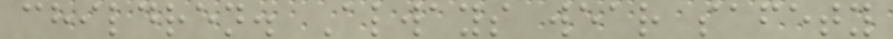children. Always wear safety
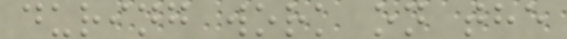during work on the
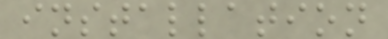installation
